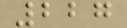227
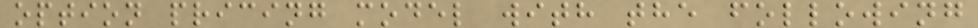option pricing model with the following
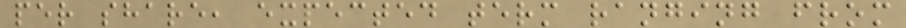per share, expected term ranging from
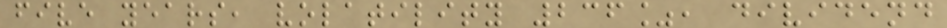five years, volatility 236%, dividend
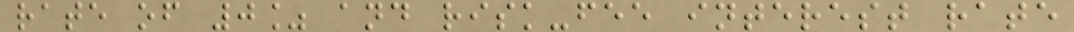rate of 0% and risk-fee interest rate
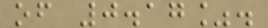of 0.17%.
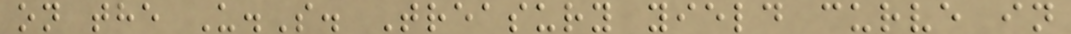on the U.S. Treasury yield curve in
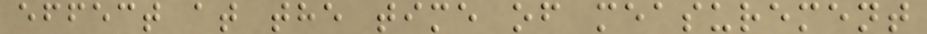effect at the time of measurement
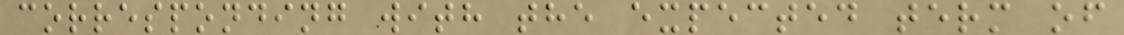corresponding with the expected term of
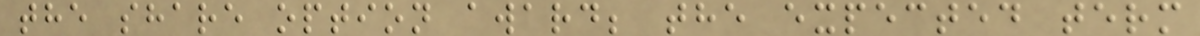the share option award; the expected term
